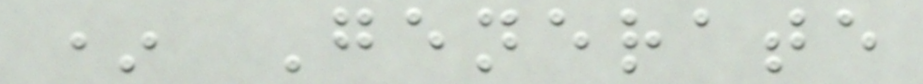* Generate
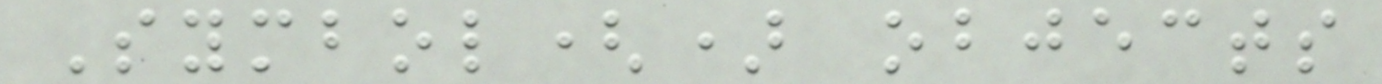Symbol() objects
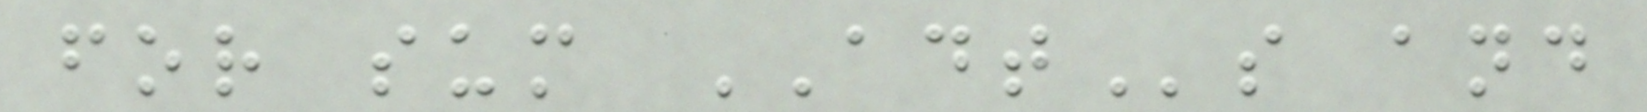for sum ADTs and
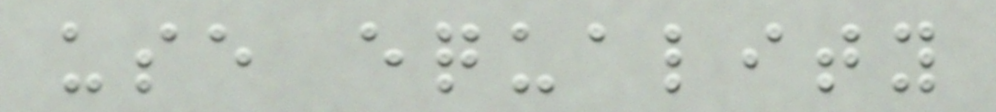use equality
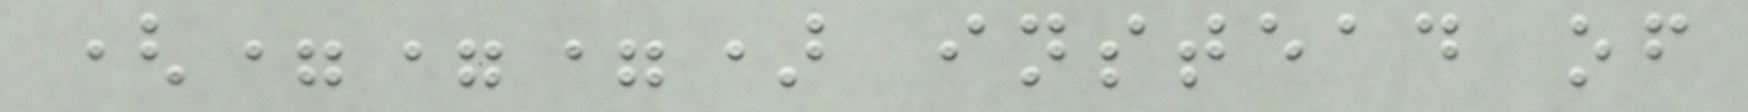(===) instead of
